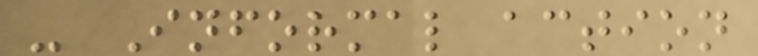- Informal action
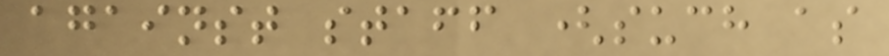against staff (such as
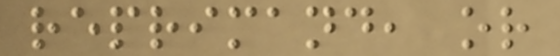reprimand, or
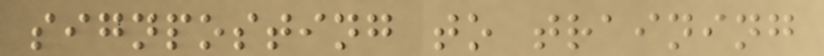signposting to training
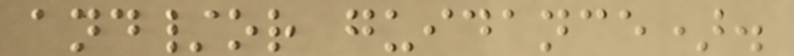and/or guidance).
